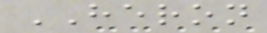HERON
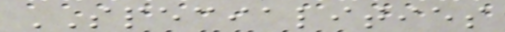SPECIALITIES
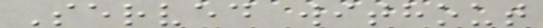Served without
